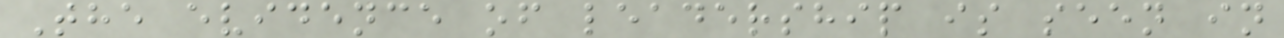The evidence of leadership is seen in
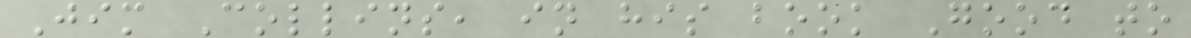Jim Collins, in his book Good to
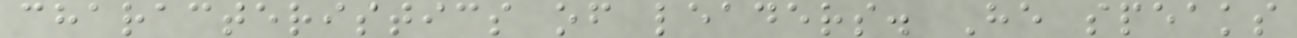characteristics of leaders. He speaks
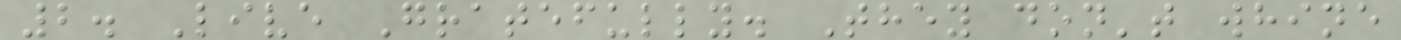2. Live Gratefully. They don't whine
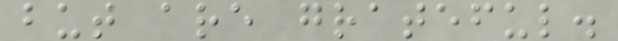but are grateful.
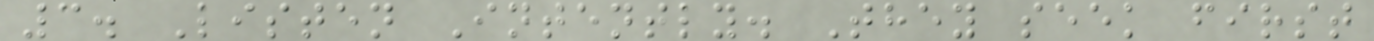3. Listen Intently. They seek first
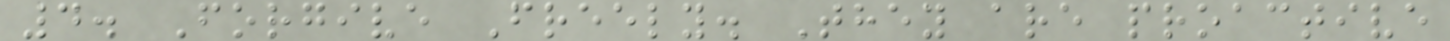4. Forgive Freely. They are proactive
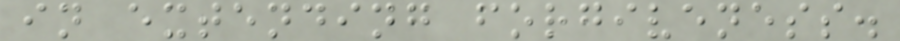in extending forgiveness.
